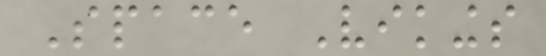Space Vikings
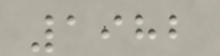1982
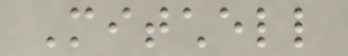Mitchell
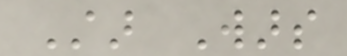Star Wars
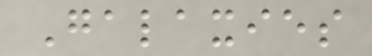Galaxies
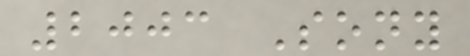2003 Sony
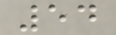54
